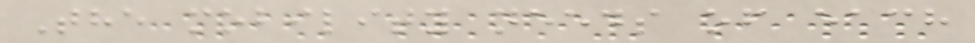The mobility needs of each
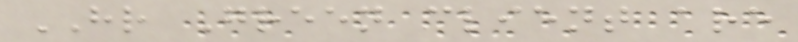HR Green client are
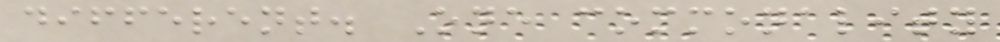different. One commonality
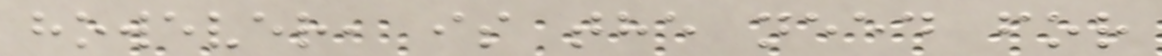however, is the need for
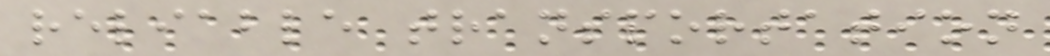reliable transportation
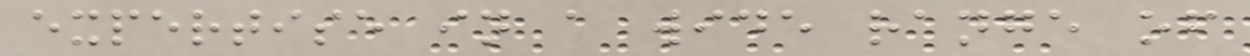expertise in a wide range of
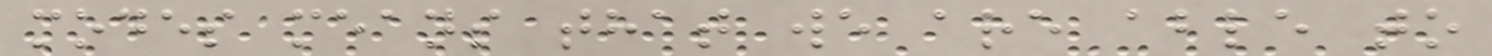modes means that we are able to
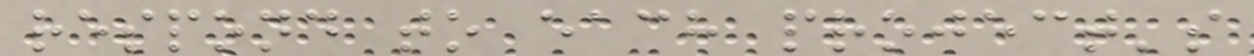respond to each project's
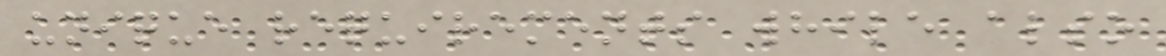unique requirements while also
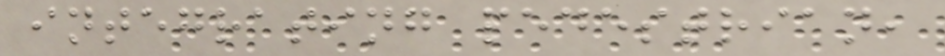integrating pedestrian,
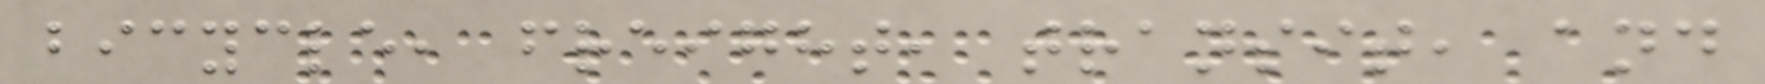bicycle, freight, transit, and
